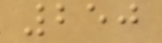250
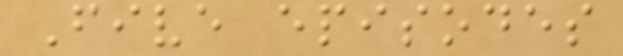Five episodes
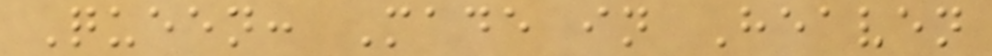Queen: Made in Heaven
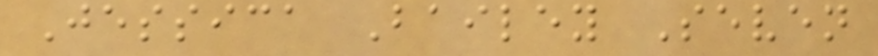Jessica Bailey Seven
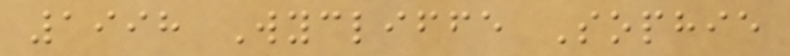1998 Wycliffe Sophie
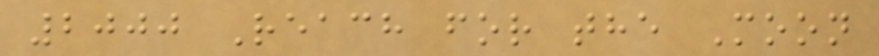2000 Reach for the Moon
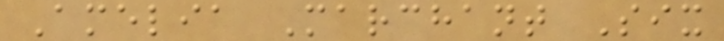Amelia Marchant Six
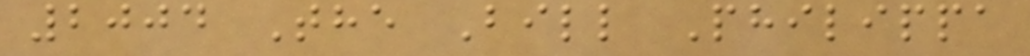2004 The Bill Philippa
